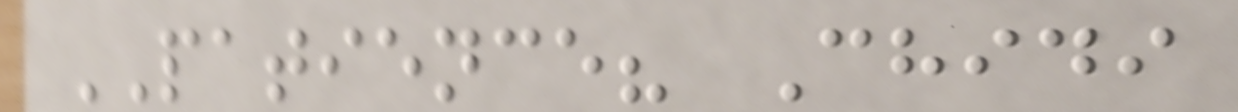PATIENCE? Chidi
